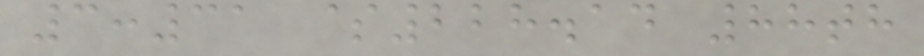3:31 $228.14 88th
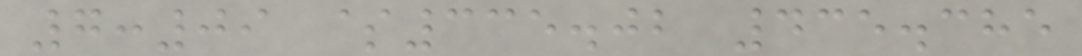7:09 $335.02 435.385
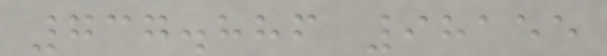737.886 98155
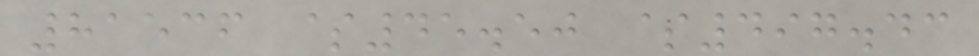81536 $45.50 $497.43
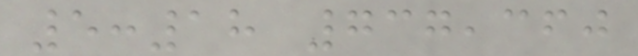5:18 737,360
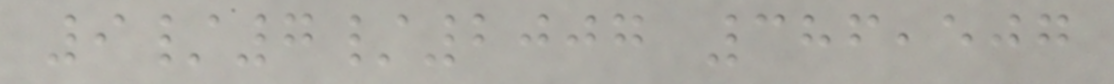9/7/2007 386,507
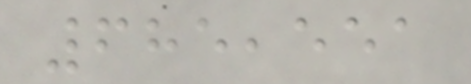685,551
